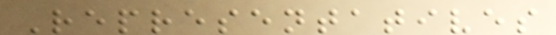Representatives
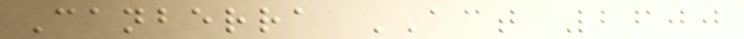Canberra ACT 2600
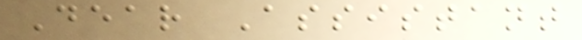Dear Assistant
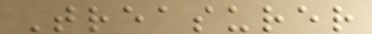Treasurer
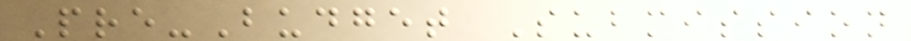Pre-Budget Submission
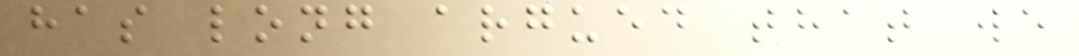has long argued that we
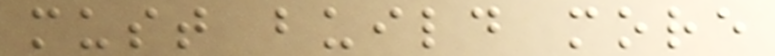must build more
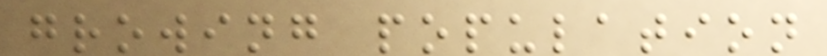growing population
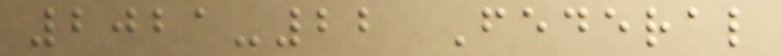2021-22 Federal
